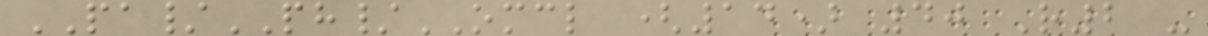PA/PH/OMCL (14) 40 R2 -
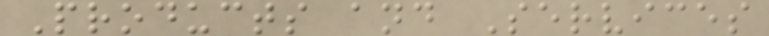Products and Services
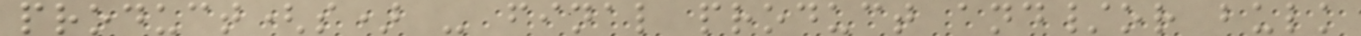product(s) - final product and/or bulk
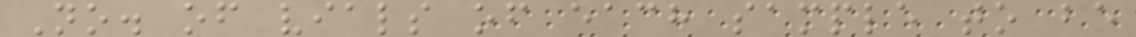No. of vials of each sample to be
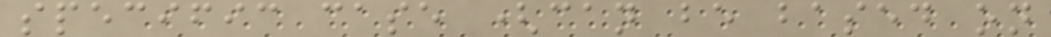specific case (can be based on
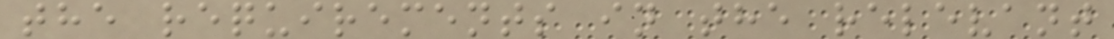the requirements in the relevant
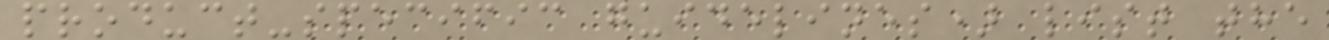product-specific guidelines) list the
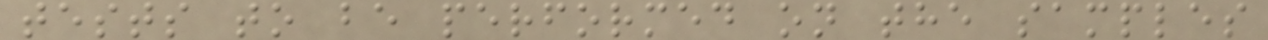tests to be performed on the samples
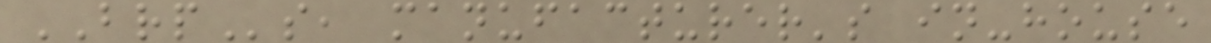BRPs, manufacturer's in-house
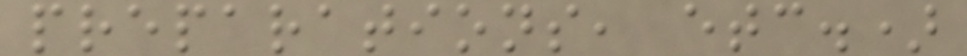preparations, etc.)
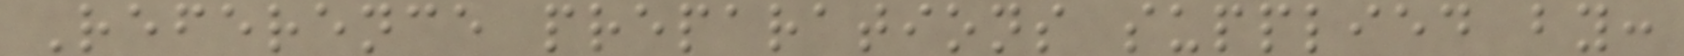Reference preparations supplied by:
